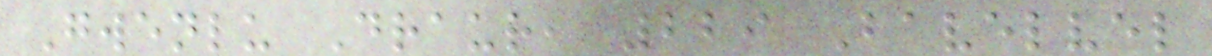Gwenlu Draur, 229 Bavelvel
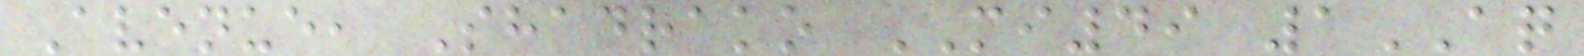Avenue, Shadrako MI49 1AQ
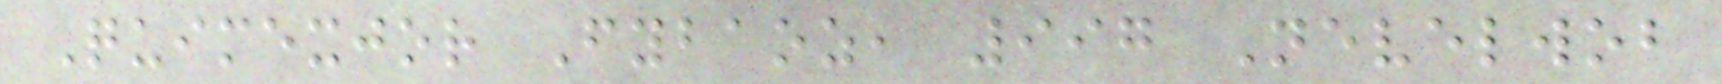Quimexjor Fybaoz, 997 Nevelwob
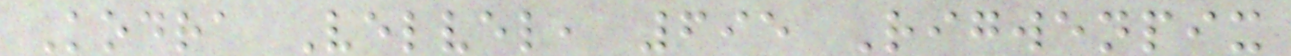Kodra Velvel, 695 Rigwenpix
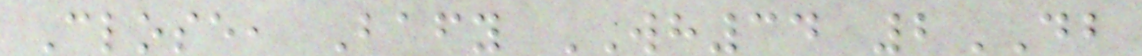Close, Bafy WH34 2DB
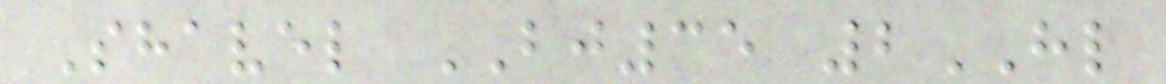Shavel BJ35 2HL
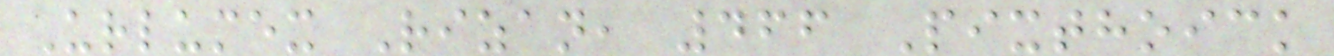Urlumex Rizan, 466 Pixthoick
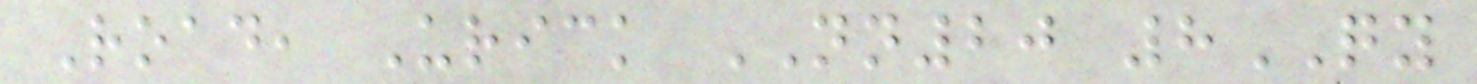Road, Urick NN20 8QY
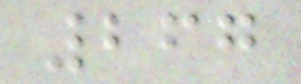267
